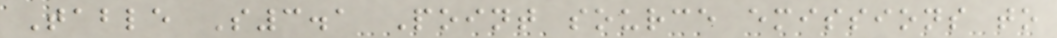Table S3.1 Point source emissions to
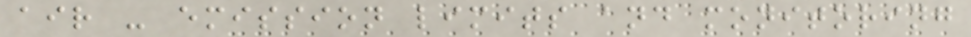air - emission limits and monitoring
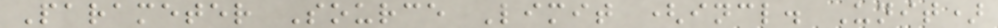Parameter Source Limit (incl. Unit)
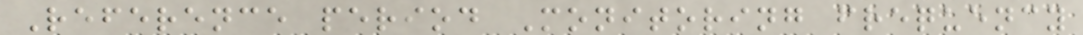Reference period Monitoring frequency
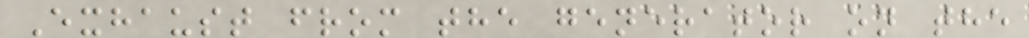Exhaust from the generator on the
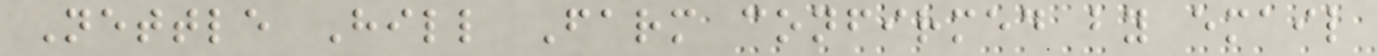Nettle Hill Farm confirmed by email
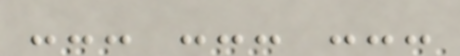--- --- ---
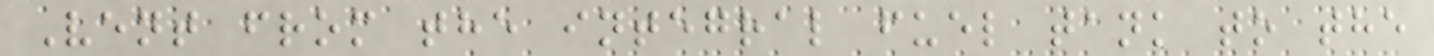Vent from the integral fuel tank to the
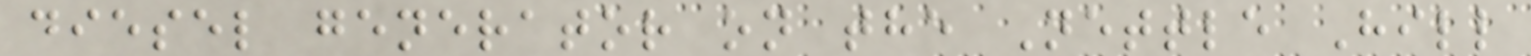diesel generator on the Nettle Hill
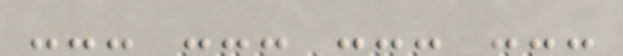--- --- --- ---
